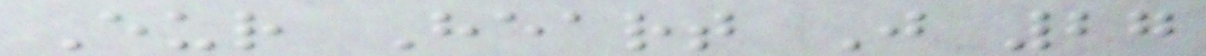Eur Heart J 27
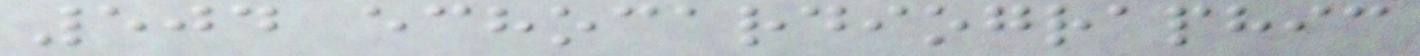504 echocardiographic
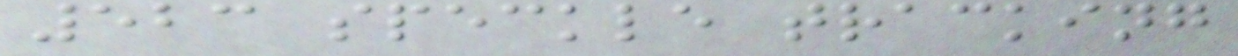523 speckle tracking
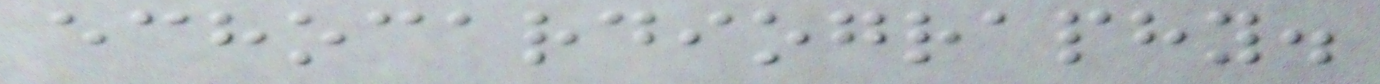echocardiography.
